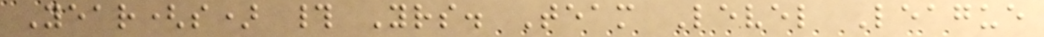Year(s) # Yrs. Team Level League
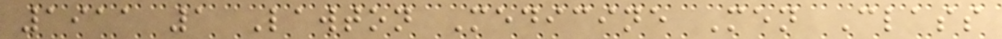1911 1 Lawton Medicine Men Class
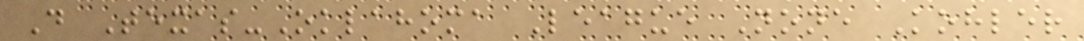D Texas-Oklahoma League None Kohler
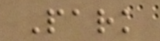Park
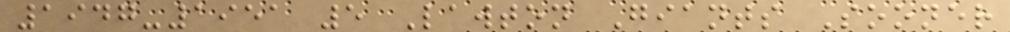1947-1951 5 Lawton Giants Sooner
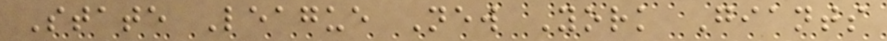State League New York Giants
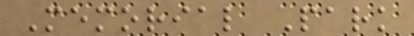Memorial Park
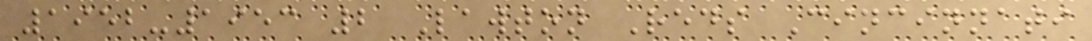1952-1953 2 Lawton Reds Cincinnati
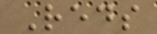Reds
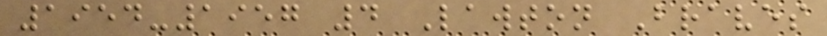1954-1957 4 Lawton Braves
